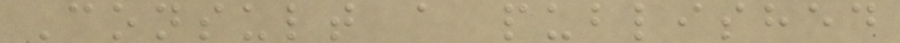Consult a published
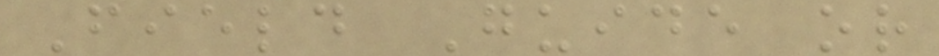Field Guide or
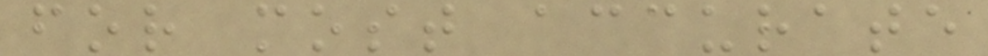for most accurate
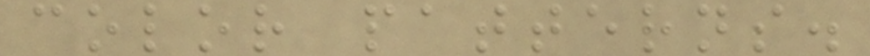color patterns.
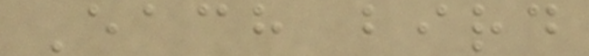Each bird
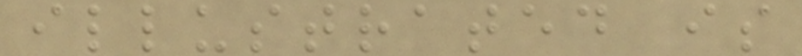illustrated is
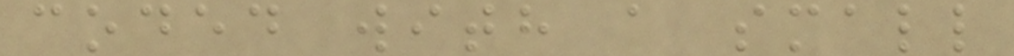coded with a small
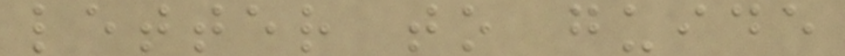letter to guide
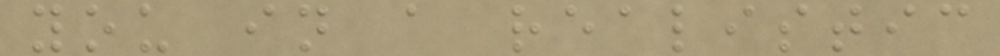you in a realistic
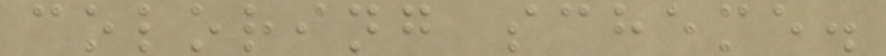coloring scheme.
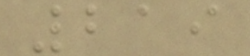219
